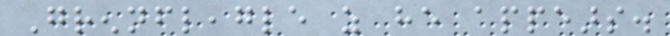Grennfleagle as he appears.
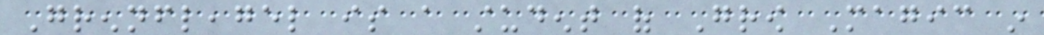Grennfleagel is a student of Grow Magic in
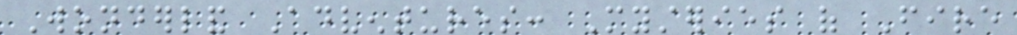Wonderland Adventures: Mysteries of Fire
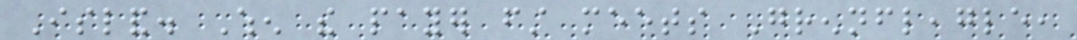Island. When the payer first meets Grennfleagle,
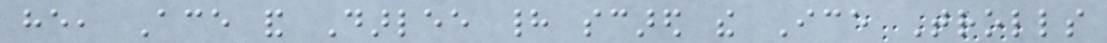he, Ace and Darlee had scared the Ice Trolls
